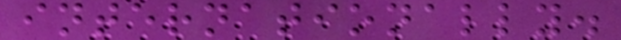internationally.
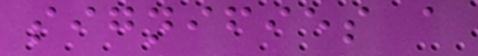signifies a
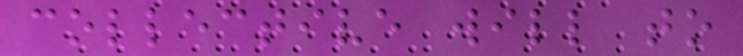collective will to
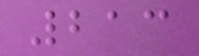213
